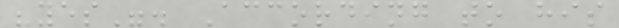"yes". According to his
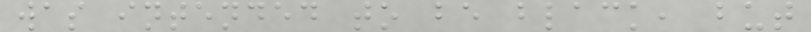was intended to be black, but
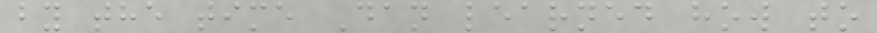by the time Dan learned how to
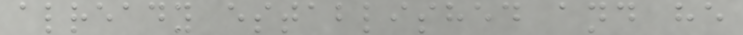already established and he
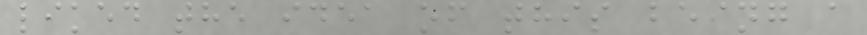liked the idea of this being a
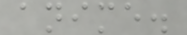anime.
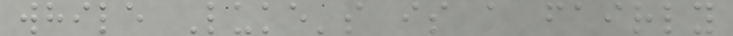while Luke's is a fairly
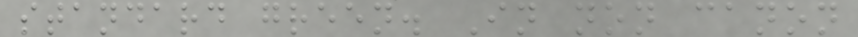standard green. In non canon
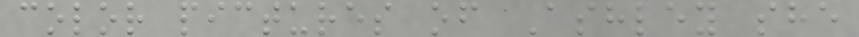color pictures of Ashley she
